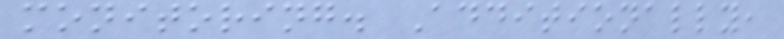monitoring. Additionally,
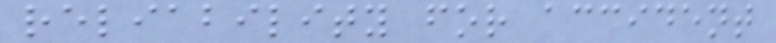reliability for accident
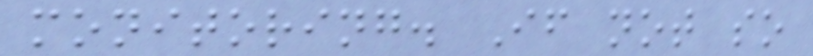monitoring. If not so
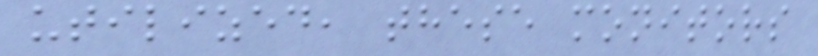utilized, these monitors
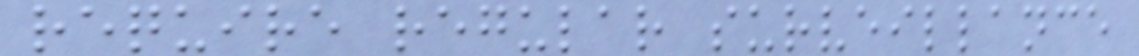require regular surveillance
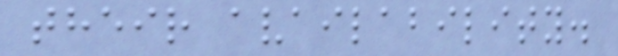their availability.
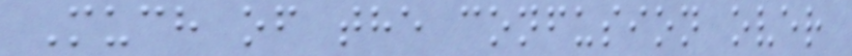Much of the confusion over
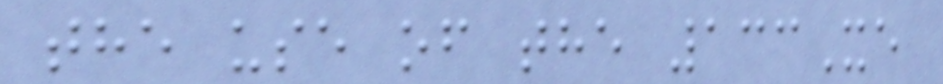the use of the 133Xe
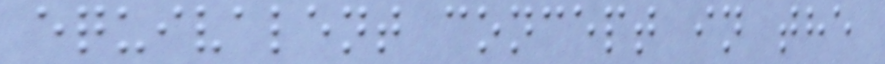equivalent concept in the
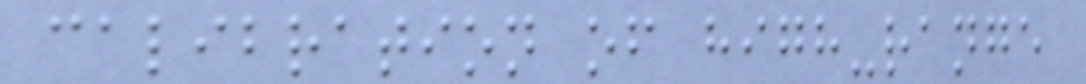calibration of high-range
